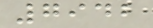7942
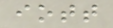iott
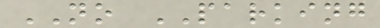NO PARKING
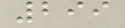299
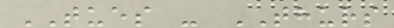TUES - THURS
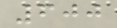600
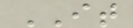IT
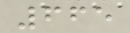665
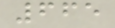665
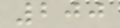200
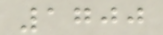1700
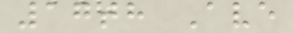17th Ave
